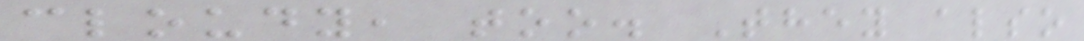cloudy, too. They also
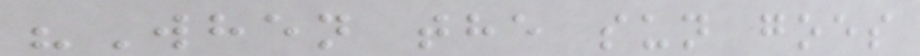"When the sun goes
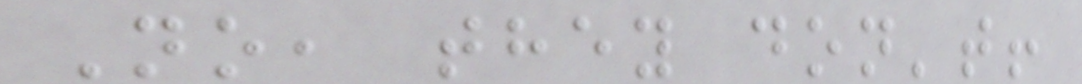No, they don't!
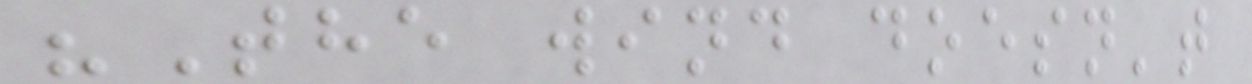"The wind doesn't
